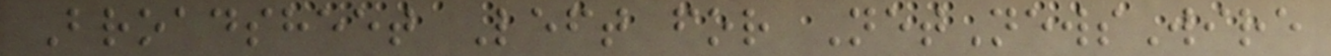Broadsheet Left for NetNewsWire
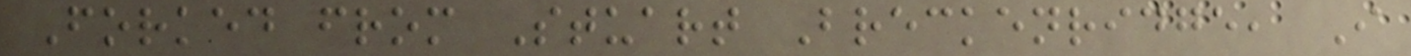Forked from Stuart Breckenridge, I
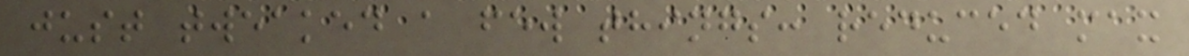just tweaked a few things: reduced max
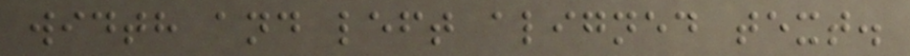width and left aligned text.
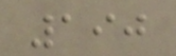190
